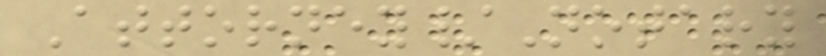Attorney/Notary
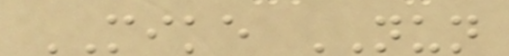MIKE NUN
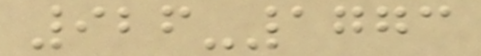926-1773
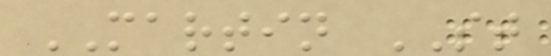MARTIN ST
